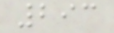293
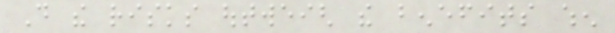Do the risks outweigh the benefits when
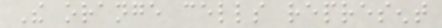The orange cells represent
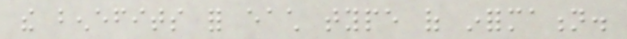the benefits for each type of information.
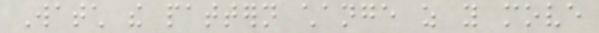Watch the pattern change as you move
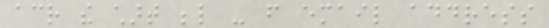across the chart below - from email address
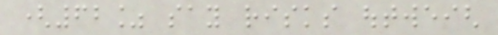(62% say risks outweigh
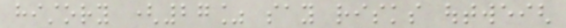history (27% say risks outweigh
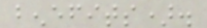benefits).
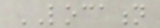LOCATION
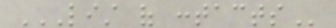LIST OF CONTACTS
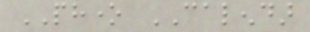PHONE CALENDAR
